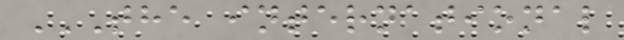THE INTERNATIONAL
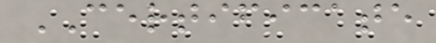CERTIFICATE
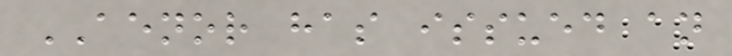AENOR has issued an
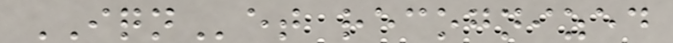IQNet recognized
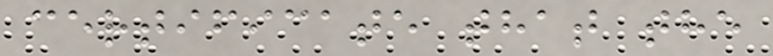certificate that the
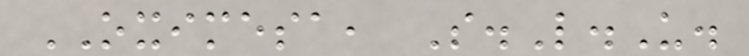OXIMESA, S.L.U.
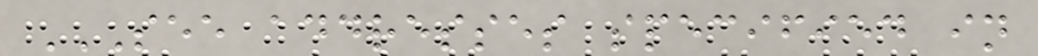SEE ADDRESSES SPECIFIED IN
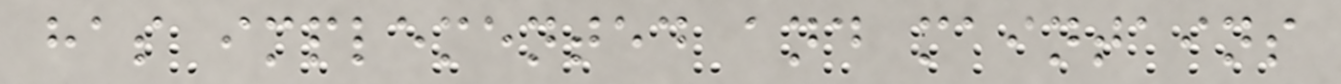has implemented and maintains
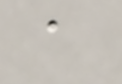a
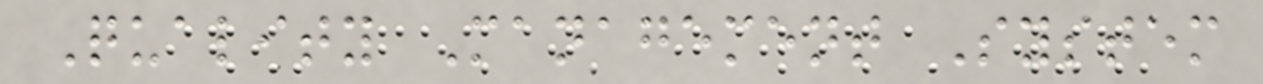Quality Management System
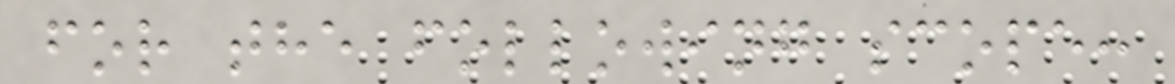for the following scope:
